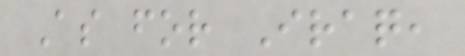As for Iraq,
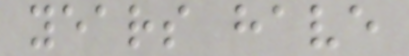years have
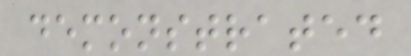demonstrated
